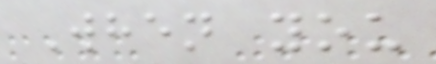When you
